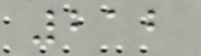212
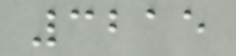3215
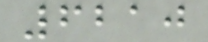6210
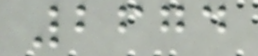2674
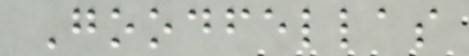Goodfellas
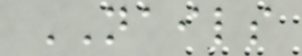NAILS
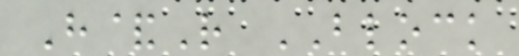H&R BLOCK
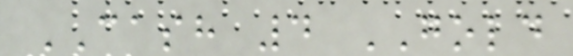CASH 4 GOLD
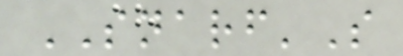SNARF'S
